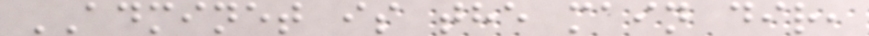ADMINET is the main dir,
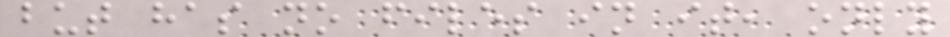but has no files in it, only
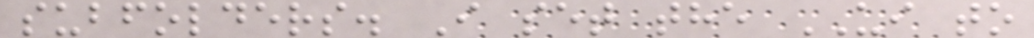subfolders. I set the UI to
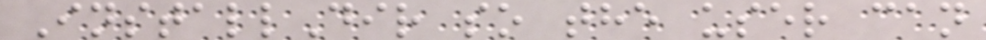InstallDir so the user can
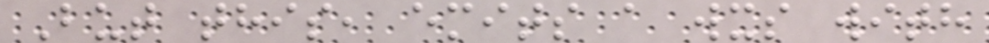But this, emits a wxs with
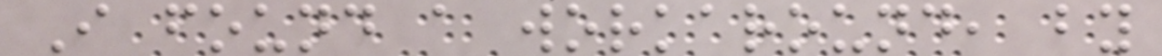I found a workaround, by
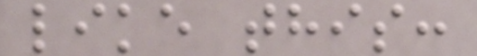like this:
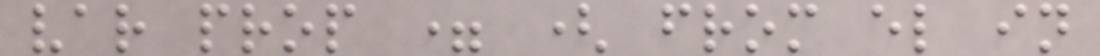var prop = ( from el in
